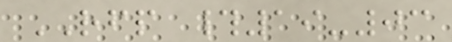RFP #19-03
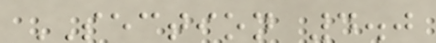SECTION 4.0
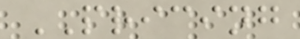PRICING
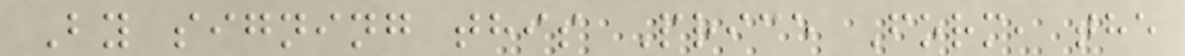By signing this Price Form, the
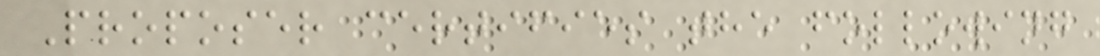Proposer certifies the following
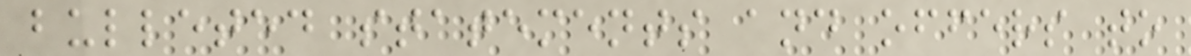bulleted statements and offers to
